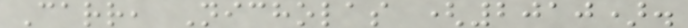Carr, Nicholas (2010).
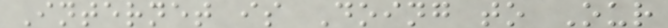Internet is Doing to Our
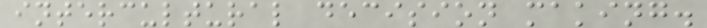intercultural decision making.
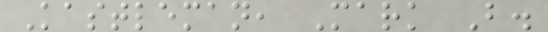Kastleman, Mark B.
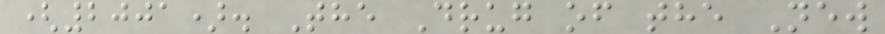(2001). The Drug of the New
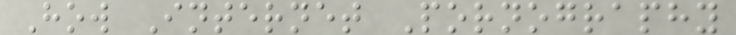How Internet Pornography
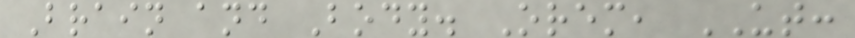Brain and Body. Orem, UT:
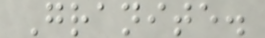Granite.
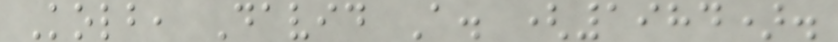Kolb, David A. (1984).
